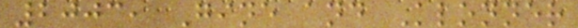2003, Gine and Klonner
